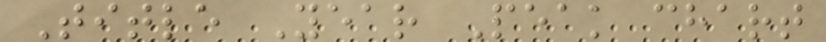Title Year Peak chart
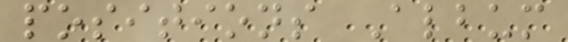positions Album
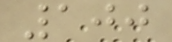100
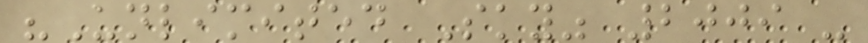"Unlimited Sky" 2009 -
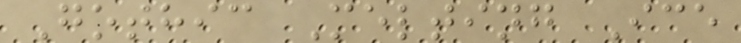Gothic Melting Ice
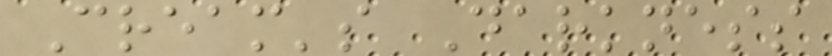Cream's Darkness
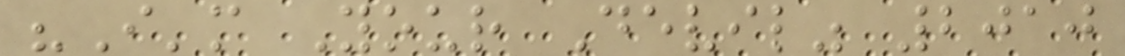"I'm Your Devil" 2010
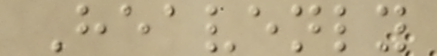Heavenly
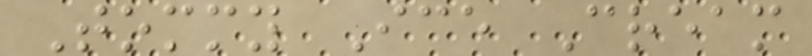Tommy Ice Cream
